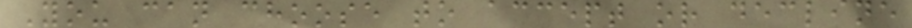You can choose to accept or decline
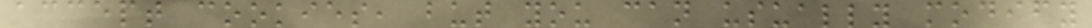accept cookies, but you can usually modify
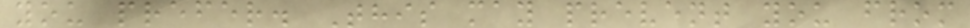you prefer. This may prevent you from
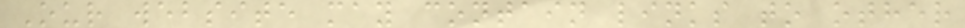Our website may contain links to other
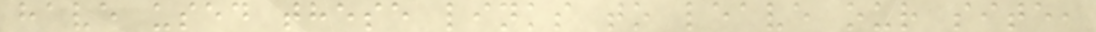have used these links to leave our site,
